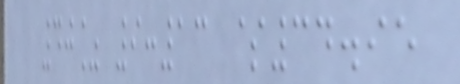40% 9:13 $34.95
